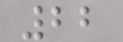22
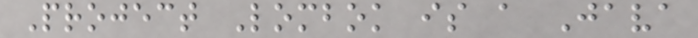Project Lombok is a Java
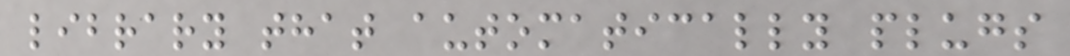library that automatically plugs
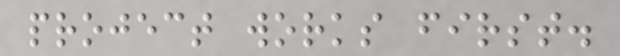project works first.
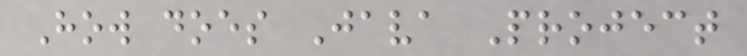How does Java Project
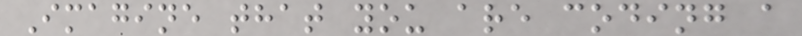Imagine that you are coding a
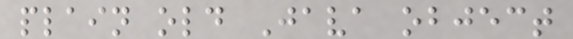plain old Java object
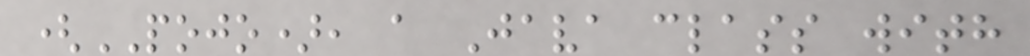(POJO), a Java class with
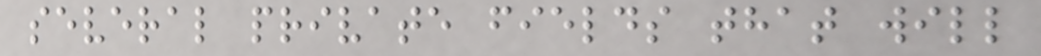several private fields that will
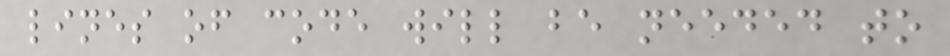lines of code will be needed to
